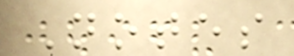Notes
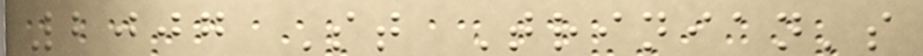2007 St Trinian's
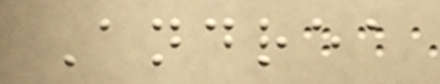Andrea
